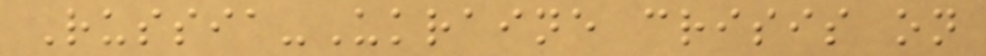Russia-Ukraine crisis on
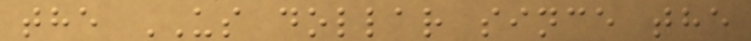the US dollar since the
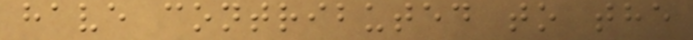have contributed to the
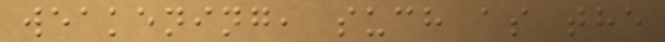weakening, such as the
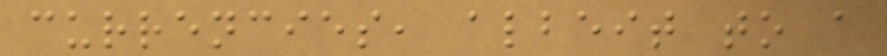currencies, albeit to a
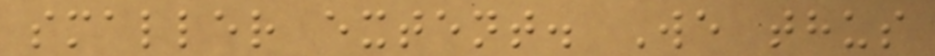smaller extent. We thus
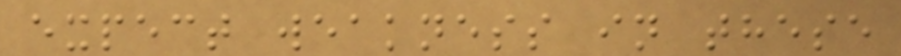expect weakness in these
